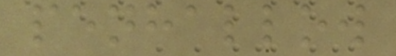penhallow
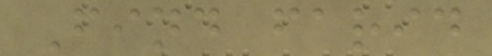Find farid
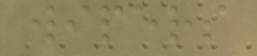wipers
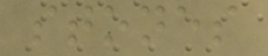stones
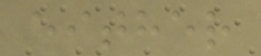either
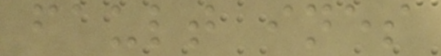fault ines
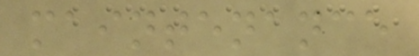maintenance
